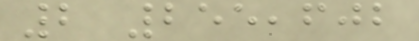2 255,602
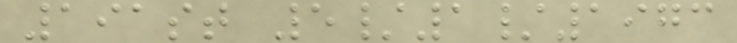191st 5/1/1973
